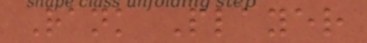Rank Player
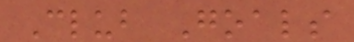Club Goals
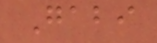Gabi
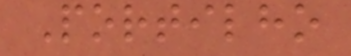Portilho
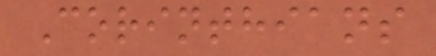Corinthians
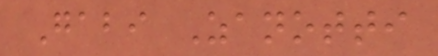Gabi Zanotti
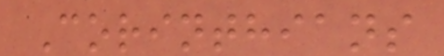Corinthians
